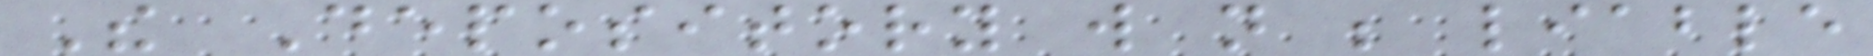The Depository will not be liable
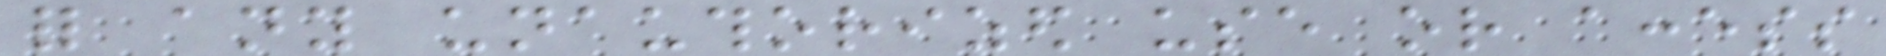for any unauthorized use or access
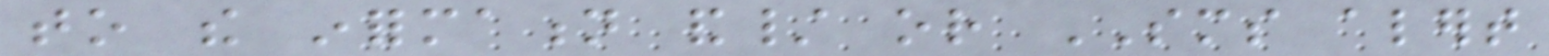to the information and/ or SMS alert
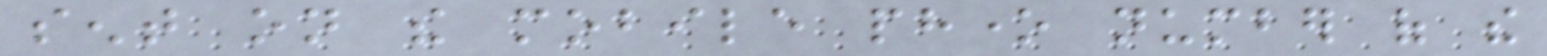sent on the mobile phone number of the
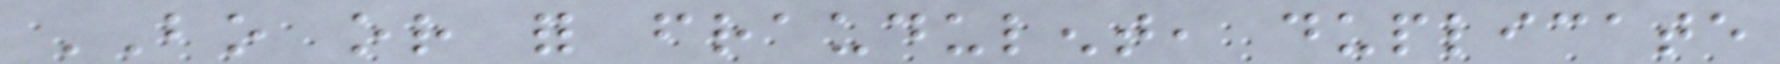BO or for fraudulent, duplicate
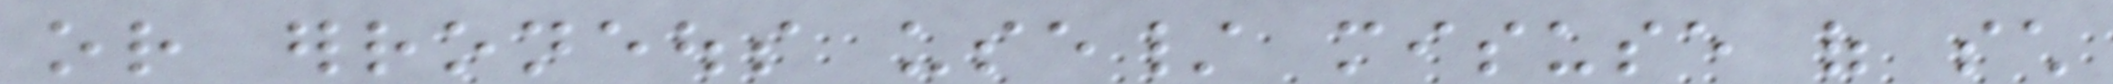or erroneous use/ misuse of such
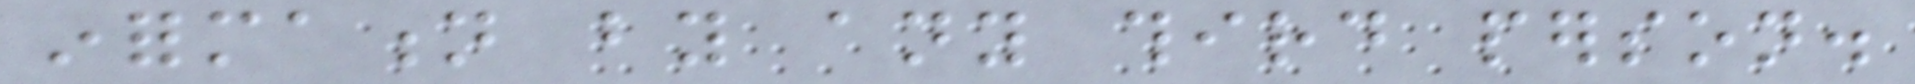information by any third person.
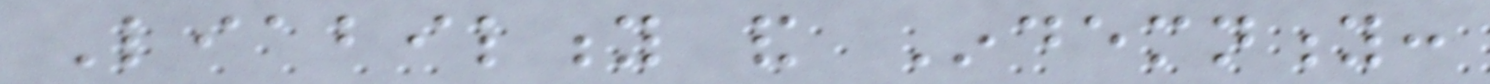Liability and Indemnity:
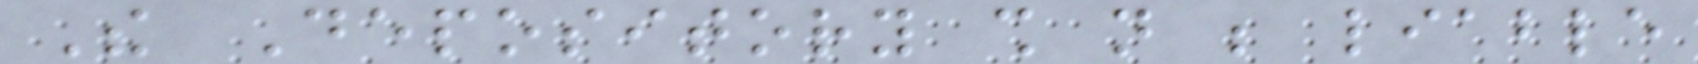The Depository shall not be liable
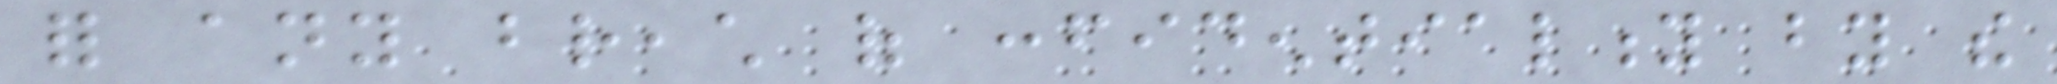for any breach of confidentiality by the
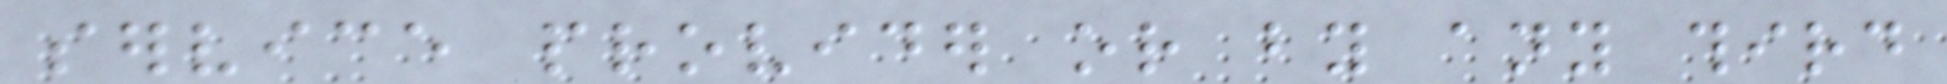service provider or by any third
